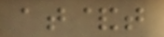at&t
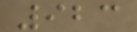923
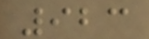923
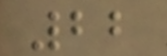22
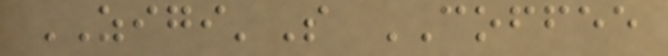ZIGI'S COFFEE
